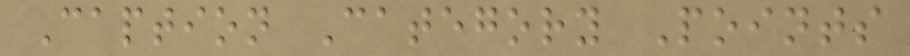Caption Category Points
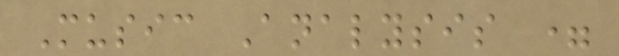Music Analysis =
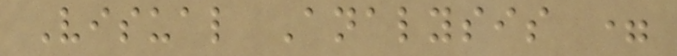Visual Analysis =
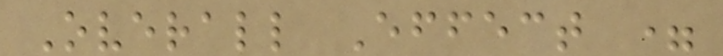Overall Effect =
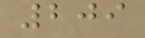209
